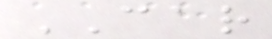CAR
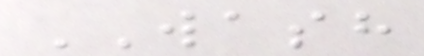WASH
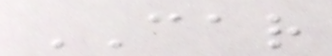CAR
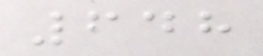648
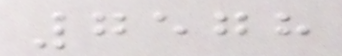7578
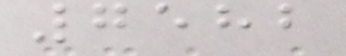7582
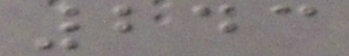243
